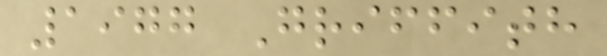1977 Griffith
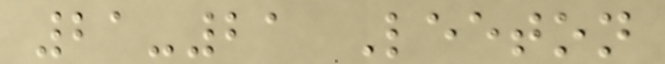21-21 Leeton
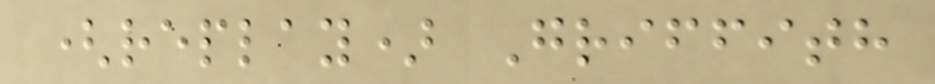(replay) Griffith
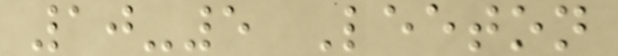10-5 Leeton
